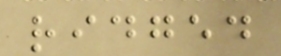ridged
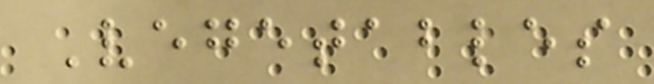Vegetables
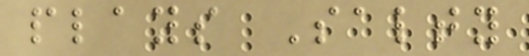plays Salty
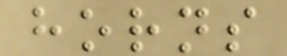horns
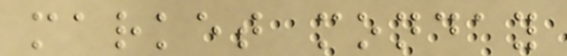market monday
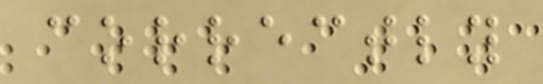correctly
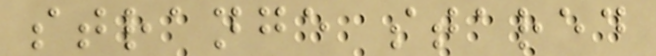strange stared
